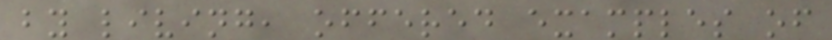by living, offered examples of
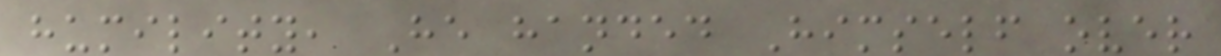humility, He handed Himself over
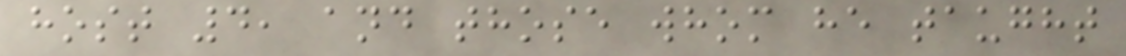host 4, and those whom he taught
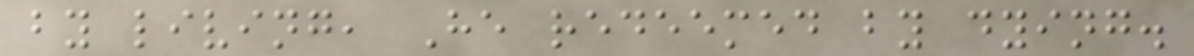by living, He redeemed by dying.
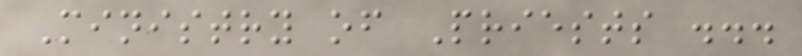Ministry of Priests ...
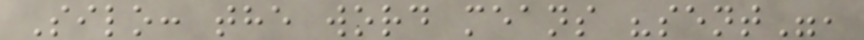Silo: the word means "sent",
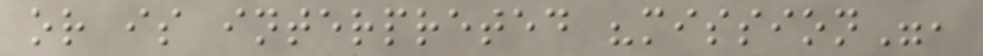or is interpreted "mission",
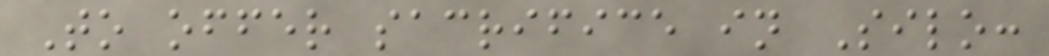To offer sacrifice in Silo:
